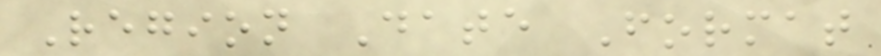Region Date Format
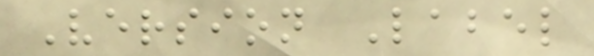Version Label
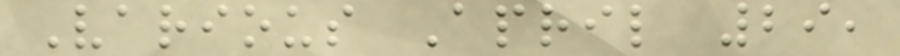Various April 29,
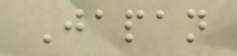Japan
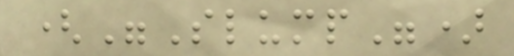("Slump")
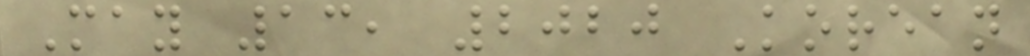May 13, 2020 Korean
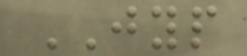JYP
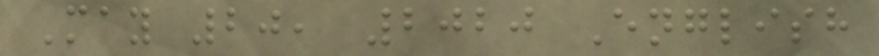May 20, 2020 English
